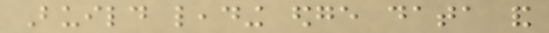Build leading edge data and
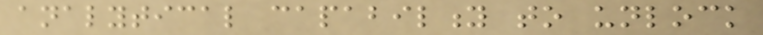analytical capability to unlock
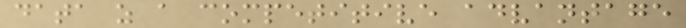data as a competitive advantage
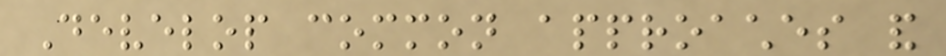Develop common approaches and
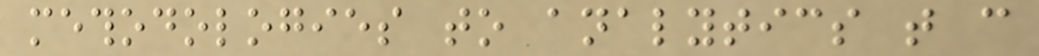methodologies to analytics that can
